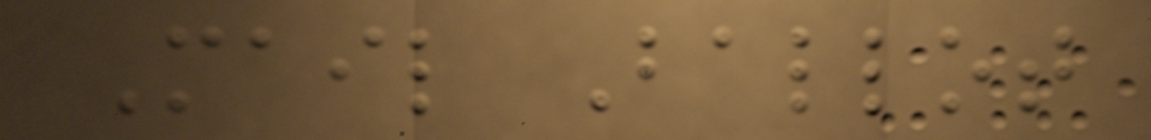Mail Ballot
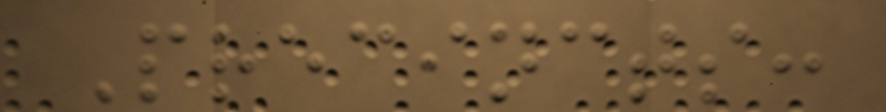Precincts:
